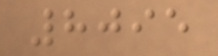8095
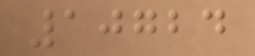10724
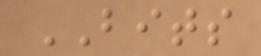BITS
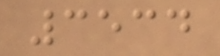3534
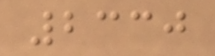2330
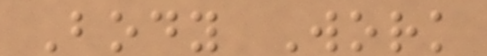Body Work
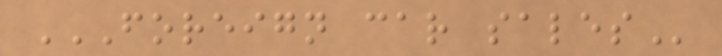FOREIGN CAR SALES
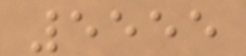5555
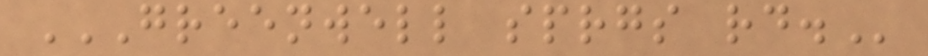GREENWELL SPRGS RD.
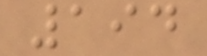194
